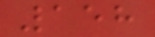158
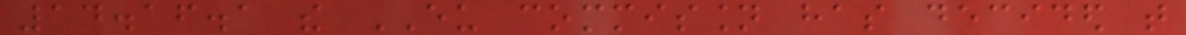14.16.1 the EU commission has decided that
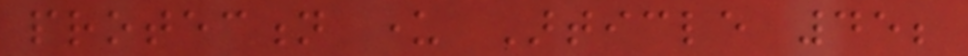protection under Article 45;
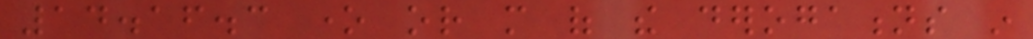14.16.3 one or more of the derogations in
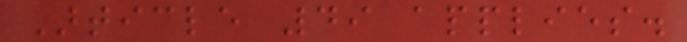Article 49 applies.
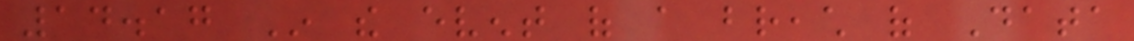14.17 In the event of a breach of Data
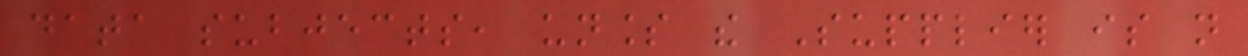data subjects, unless the Supplier is not
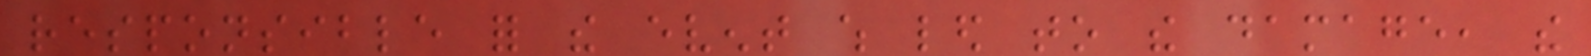responsible for the event which led to the damage, the
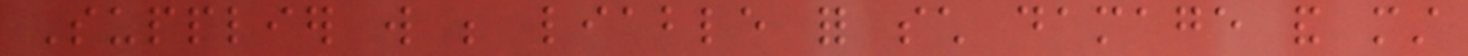Supplier will be liable for such damage and must
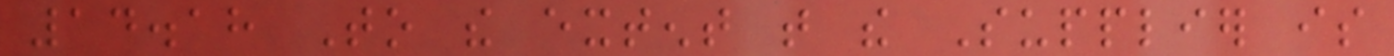14.18 To the extent that the Supplier is
